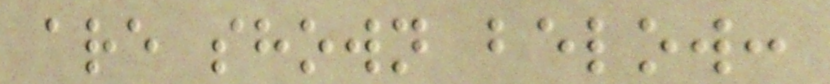are shown below:
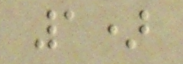1)
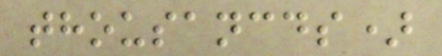thousancds)
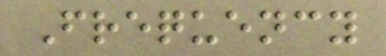Frequency
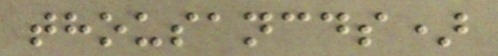thousancds)
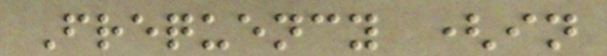Frequency (in
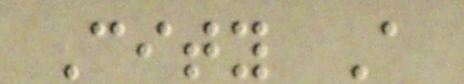City A
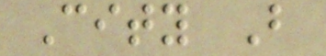City B
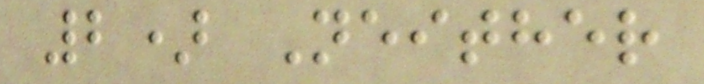2) Neither
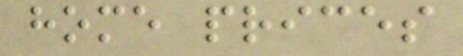home prices
